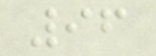96
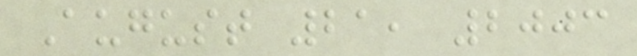August 21, 2003
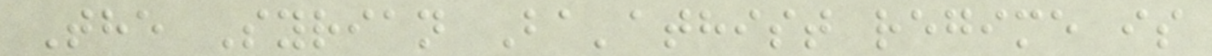The Syrian Ba'athist regime is
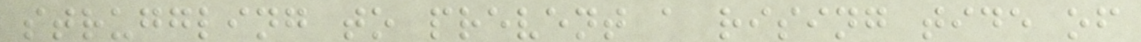struggling to prevent a rising tide of
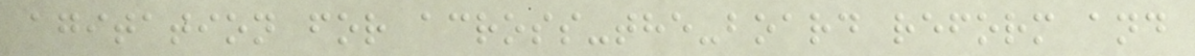agitation for across-the-board reform and
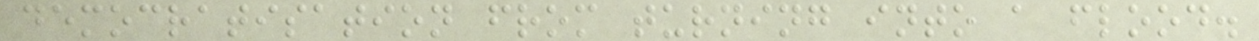democratisation from turning into a flood.
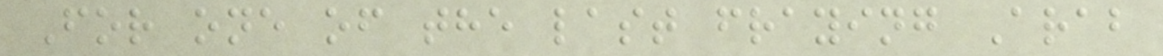For one of the last fraying Arab
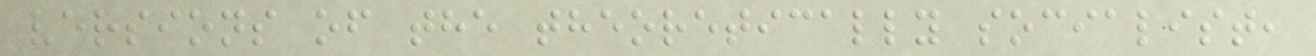versions of the theoretically socialist,
